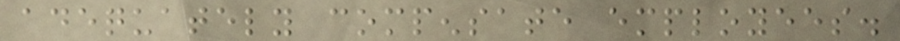adequately compensate employees.
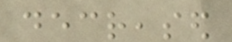decreased
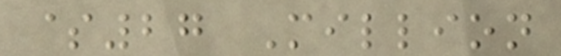$27 Million
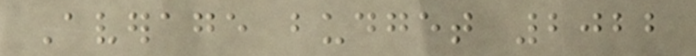Average budget 2022
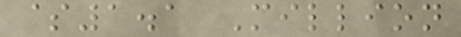$1.1 Million
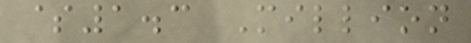$1.3 Million
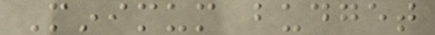Minimum budget
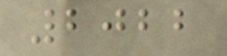2022
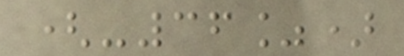(-36%)
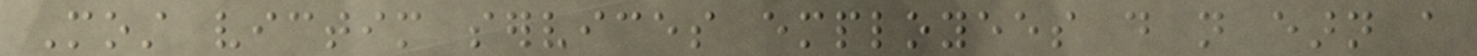Most victim services employees do not earn a
